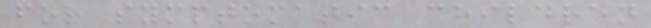for symptomatic children
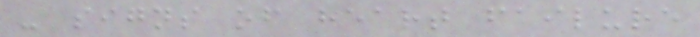- signs of heart failure
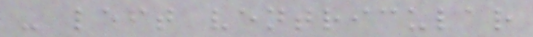- left ventricular
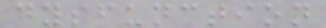dysfunction
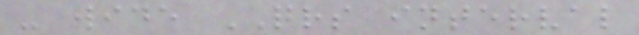- wide QRS interval
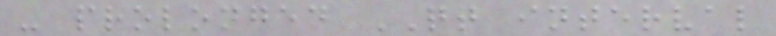- prolonged QT interval
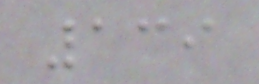139
